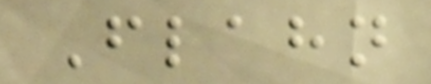Flahn
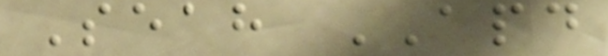Seah APD
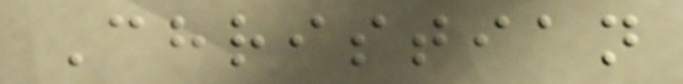Christian
